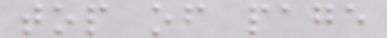top of page
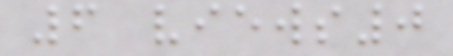6 views0
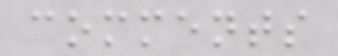comments
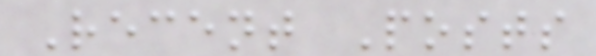Recent Posts
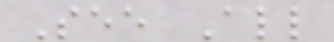See All
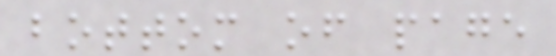bottom of page
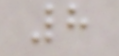8
